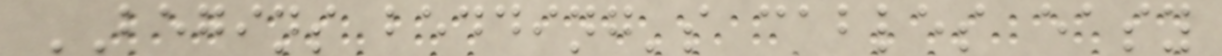BEGINS bedding's cables easy
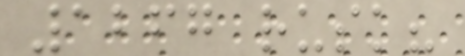1267 rusk?
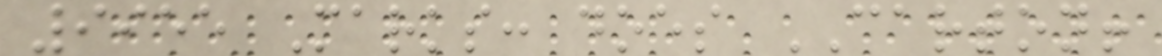9955 Marks: does CARTON!
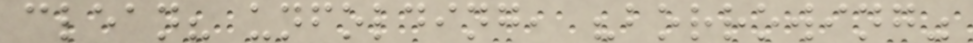clean? unfolding, "borrowing"
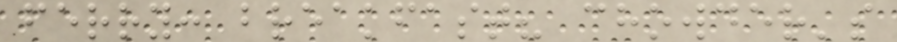ferry: breakfast? chowder's
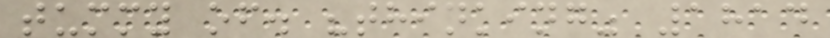tummy of. "thinking" 1814
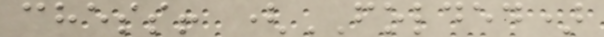chess! (FOLDED)
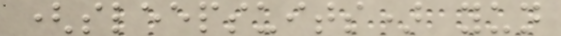(sleepsuits) yun
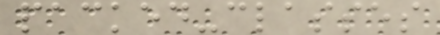packed-classes
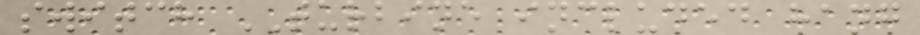switch TURBINE included hang
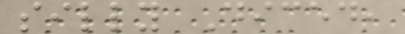silly Diced,
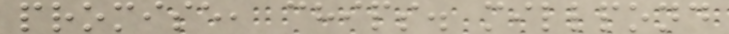promise, chips. millpond
